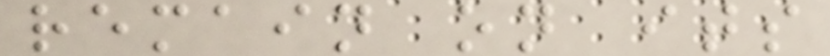remain on its
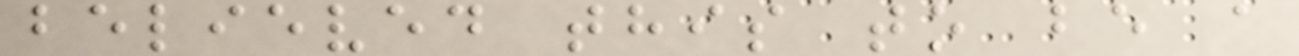believed this to be a
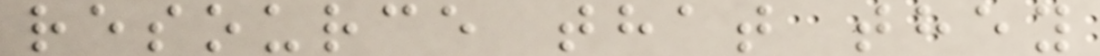resource that they
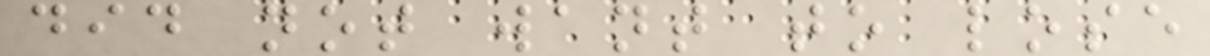did not want to lose
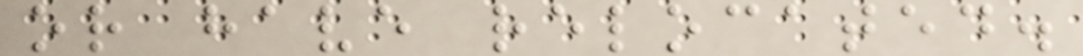or have relocated.
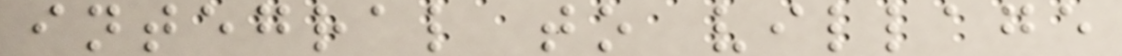integral to village
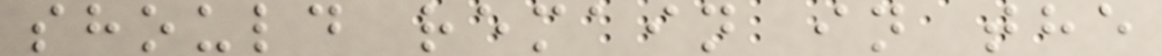should remain in the
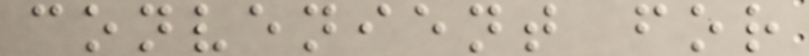convenient for
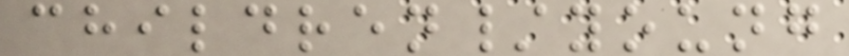children/young
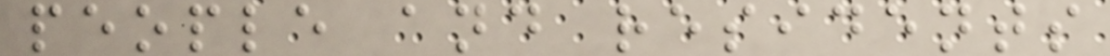people and residents
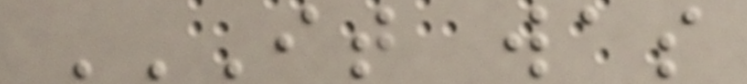IT WAS
